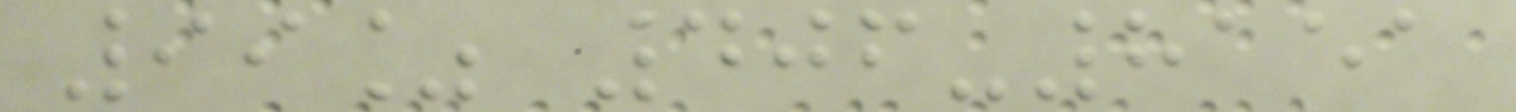99% 406-8151
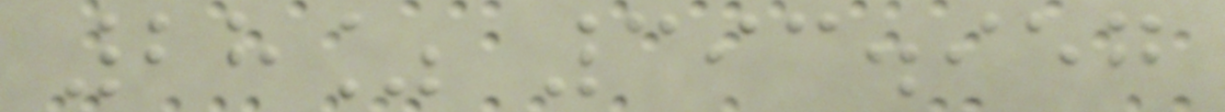28% 393.957
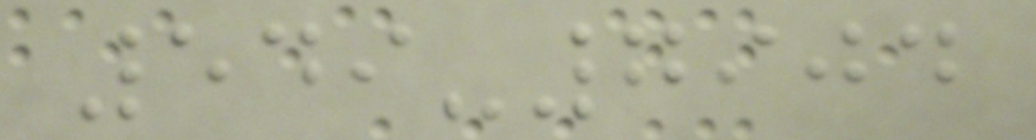549-7904
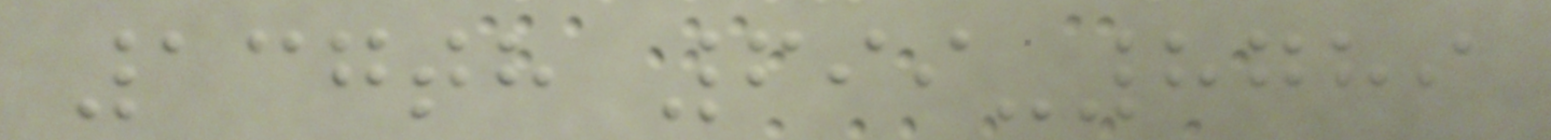137th 699-8789
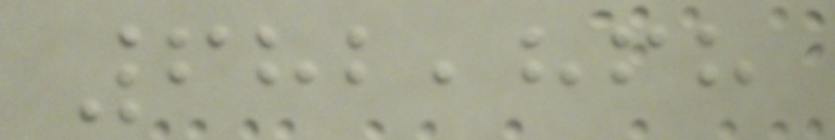682,868
